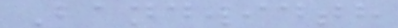Bandwidth
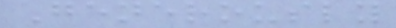Generously
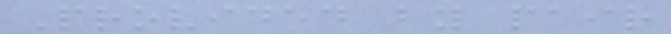Provided by pair
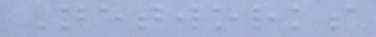Networks
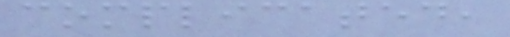complicated,
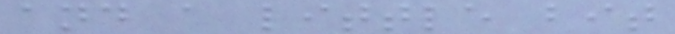and a little bit
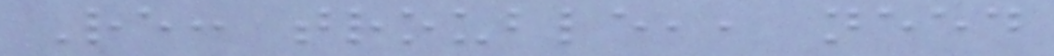Re: trouble,, need
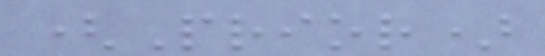(Prior)
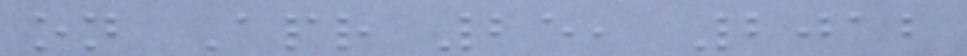on Apr 25, 2012
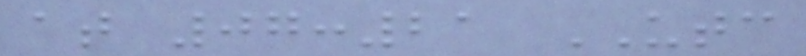at 07:21 UTC
